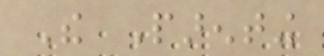The Parenting
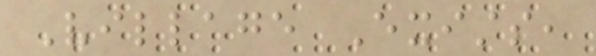Village Exists,
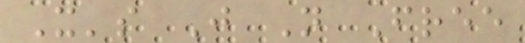It's Just Not Free
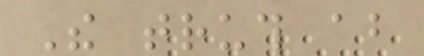The truth about
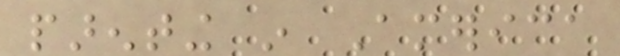parenting in America
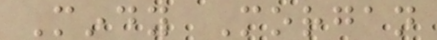Mindy Morgan
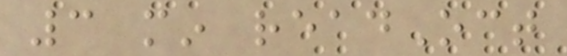3 min readOct
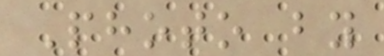Photo by
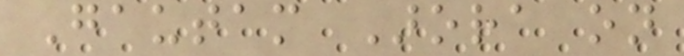Gautam Arora on
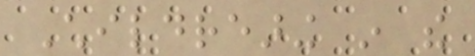Childrearing in the
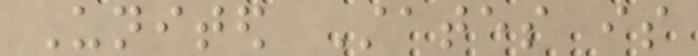United States is
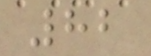82
